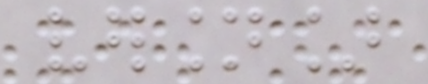version]
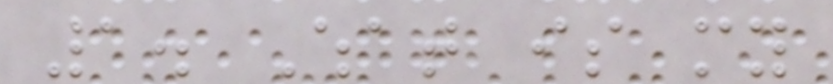1. What is my
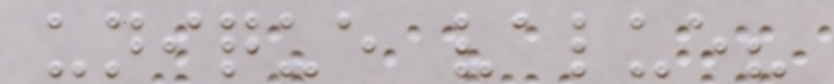unique value?
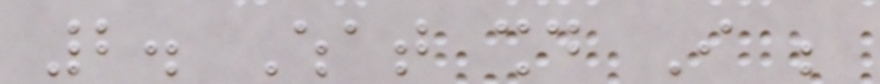2. What should I be
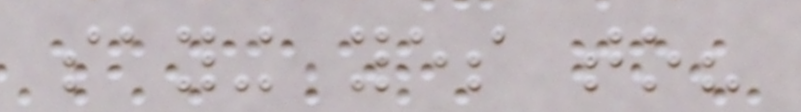saying yes to?
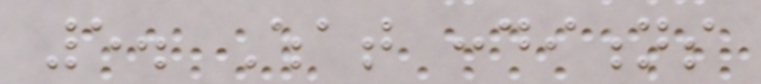5. What conditions
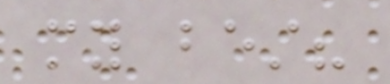my best?
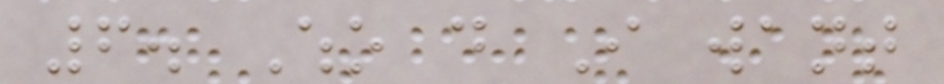6. Who do I want
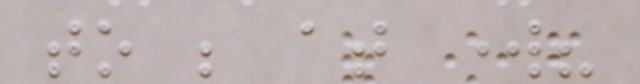to be at work?
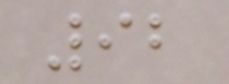92
